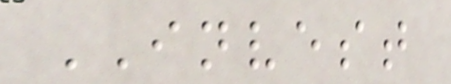INVEST
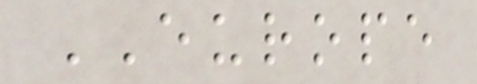EUROPE
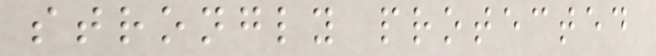strongly protected
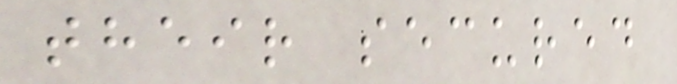their secured
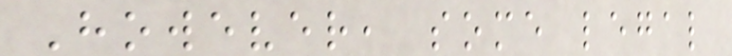However, some legal
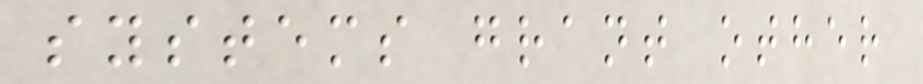systems grant other
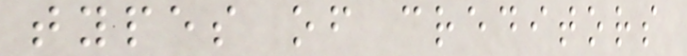types of creditors
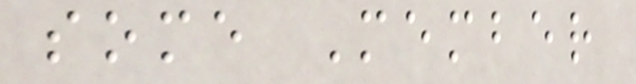some Member
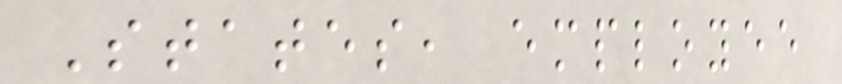States, employee
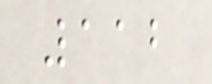112
